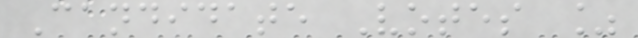Candidate Votes %
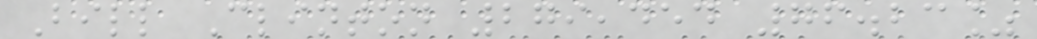Bill Clinton 279,454 76.23%
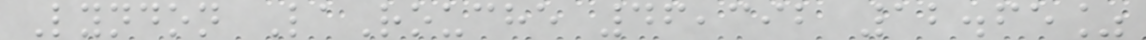Lyndon LaRouche 46,392 12.65%
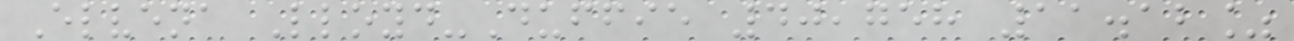Elvena Lloyd-Duffie 40,758 11.12%
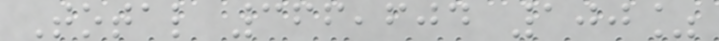Total 366,604 100%
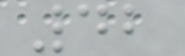42
